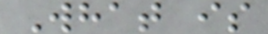What is
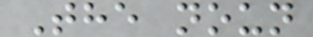The noun
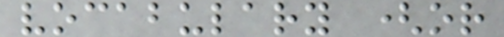vocabulary (or
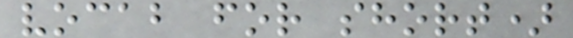vocab for short)
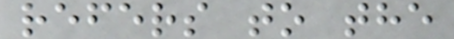refers to the
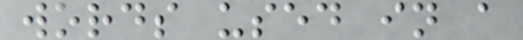words used in a
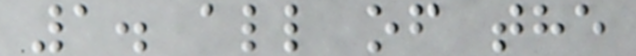1. all of the
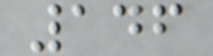146
